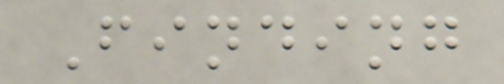Finding
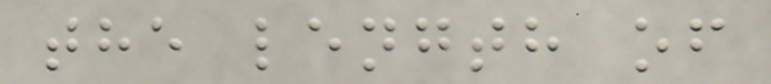the length of
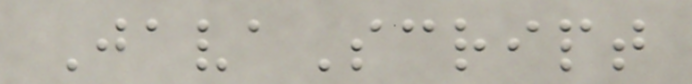JavaScript
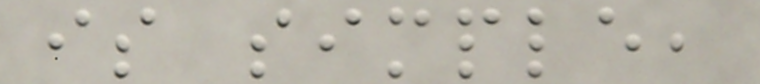is simple,
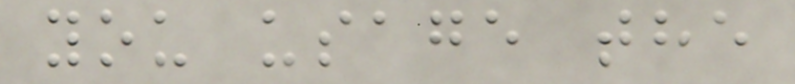you usage the
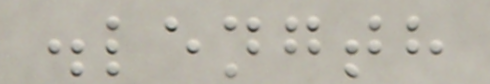.length
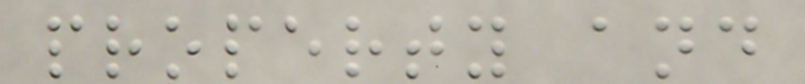property and
